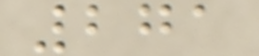271
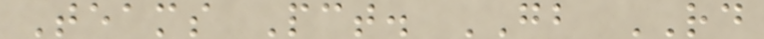Teams Pct. GB RD
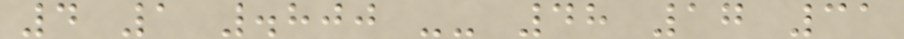4 1 .800 -- 48 17 31
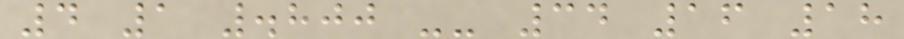4 1 .800 -- 34 16 18
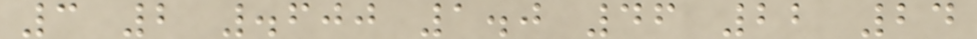3 2 .600 1.0 46 22 24
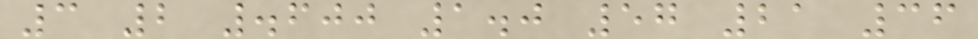3 2 .600 1.0 57 21 36
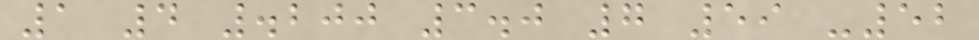1 4 .200 3.0 7 59 -52
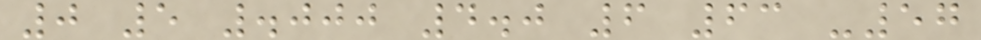0 5 .000 4.0 6 63 -57
